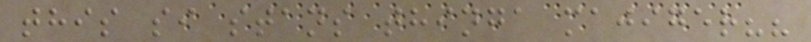this si stans thinga majiger??
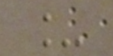_
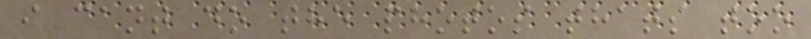i cant do the photos thats too
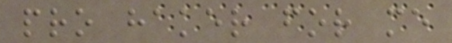pro haker for me
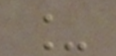_
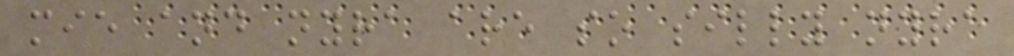mie and nyra are so silly nyra
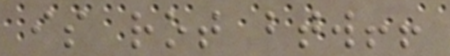is rot btw!!
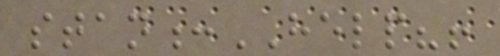stan:HELP?!
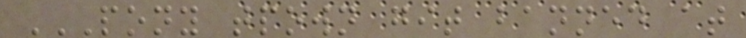PONY TPOWN GIT BANNED AT
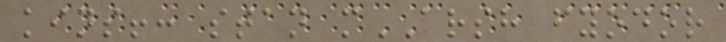kins!: stan mARSH fyodor
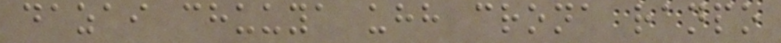dazai chuuya uhh crona ranpo
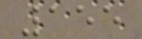155
